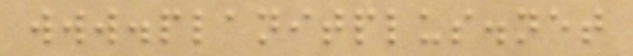www.planitplus.net
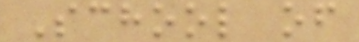School of
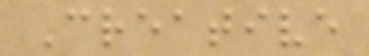Creative
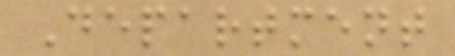Department
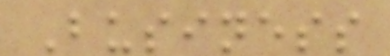Business
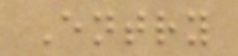Entry
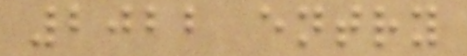2022 entry
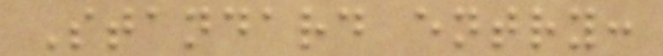Standard entry:
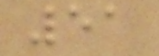51
